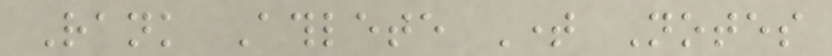Rank Athlete Time Notes
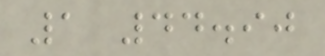1 44.90
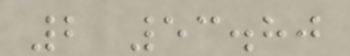2 53.80
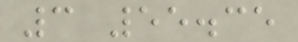3 55.35
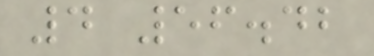4 56.42
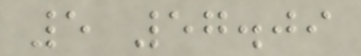5 57.09
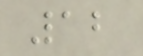12
